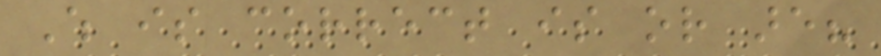Which is correct is or are?
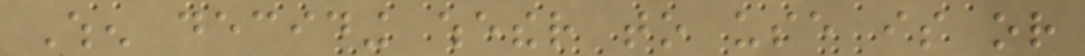When deciding whether to use is or
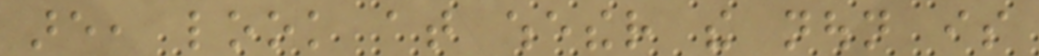are, look at whether the noun is
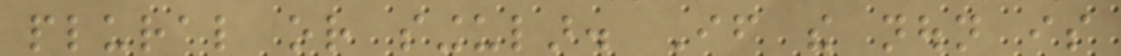plural or singular. If the noun is
